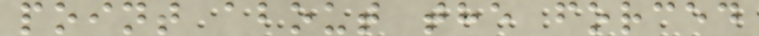point about the forced
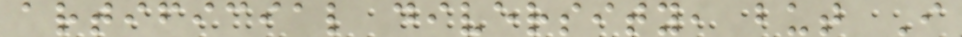artificial diversity, but I
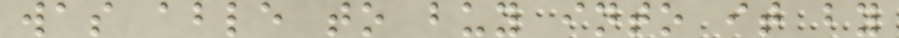was able to buy into it by
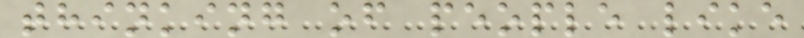thinking of people like
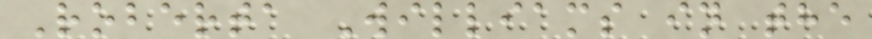Roberta Williams in the
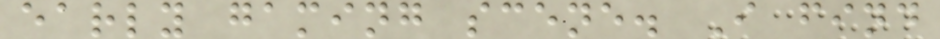early gaming scene. I find
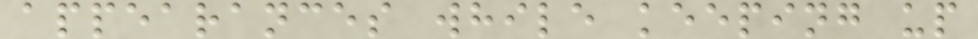appearances while keeping up
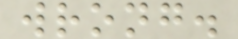wrong.
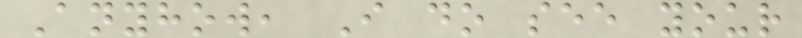Anyhow, I do see your
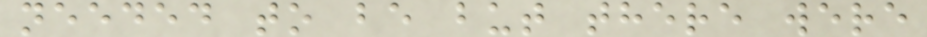needed to be but there were
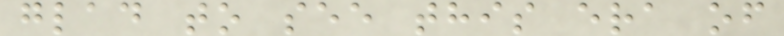glad to see this era of
